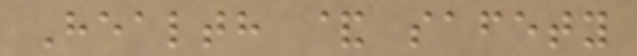Health & safety
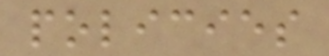policies
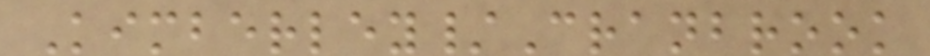Kimberley/Cranbrook
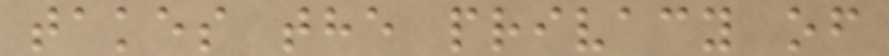takes the privacy of
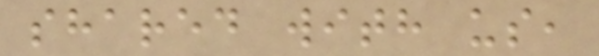shared with us,
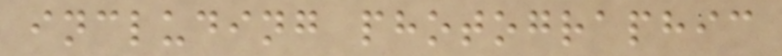including photographic
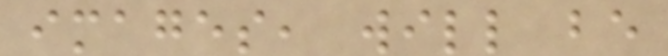images, will be
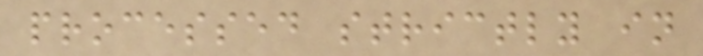processed strictly in
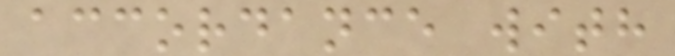accordance with
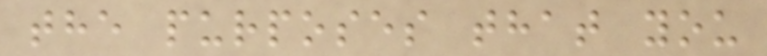the purposes that you
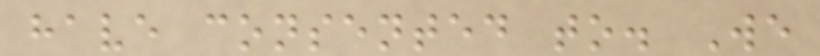have consented to. We
